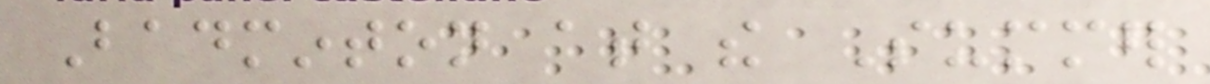Badminton at the Summer
